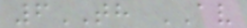6TH AV
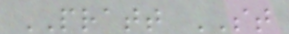PRATT ST
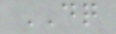DQ
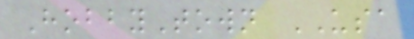HobbyTown USA
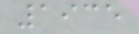1935
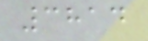3814
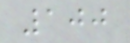100
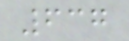637
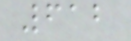612
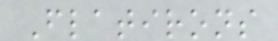Flatirons
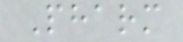Pharm
